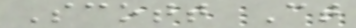Scott Ct
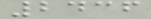2436
